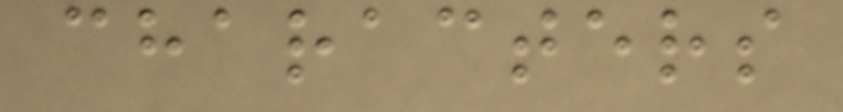characters
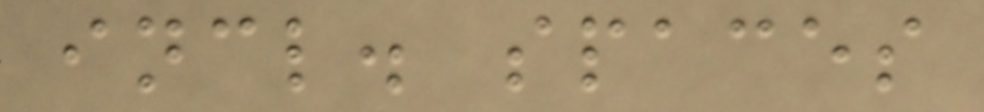incl. spaces
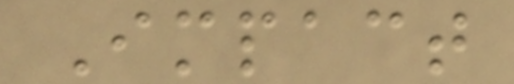Impact
